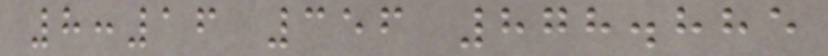8:16 356 878.885
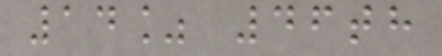14% 46th
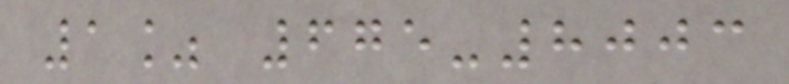1% 675-8003
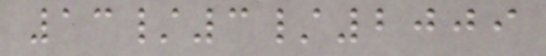13/3/2009
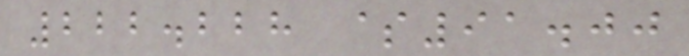222.228 $91.00
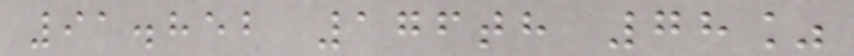91.852 176th 78%
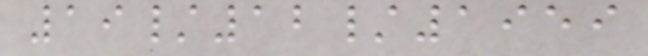19/12/1959
